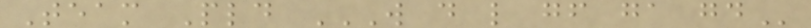Team Pld W D L GF GA GD
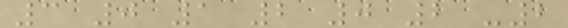3 0 1 2 0 2 -2
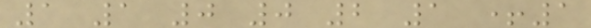1 1 0 0 2 1 +1
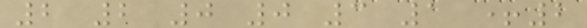2 2 0 0 3 1 +2
